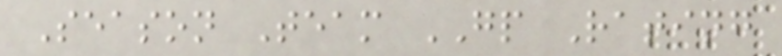Season Team GP Rating
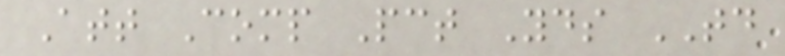Att Comp Pct Yds TD
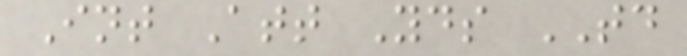Int Att Yds TD
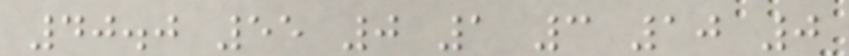40.0 55 0 1 3 10 0
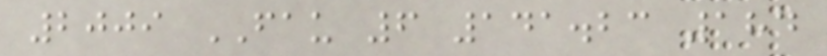2009 FAU 6 141.23 184
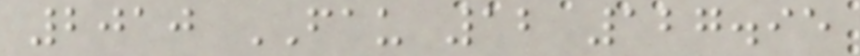2010 FAU 12 127.95
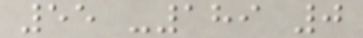55 -189 0
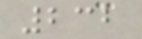232
